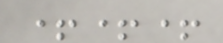+++
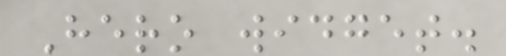Hero widget.
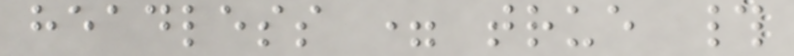headless = true #
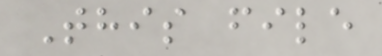This file
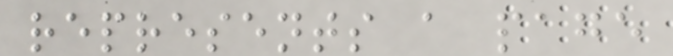represents a page
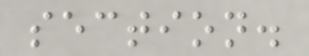section.
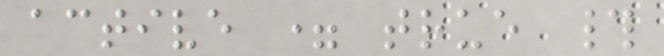active = true #
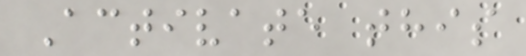Activate this
